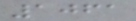1061
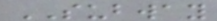SUBWAY
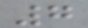7
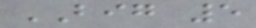BIG 5
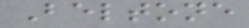Beltone
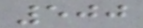500
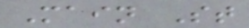Main St
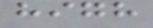high
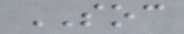SOC
